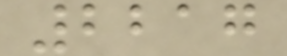2217
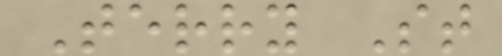Terry St
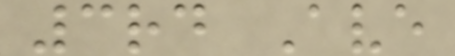3rd Ave
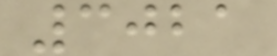3021
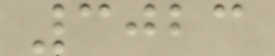3023
